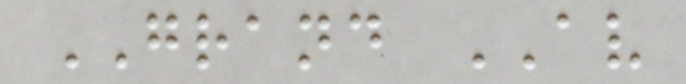GRAND AV
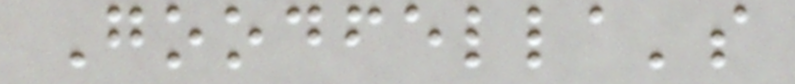Goodfella's
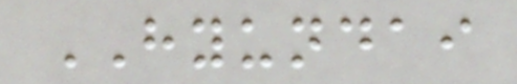HYUNDAI
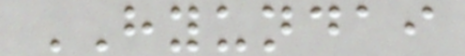HYUNDAI
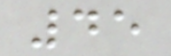45
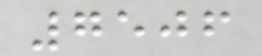7506
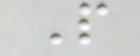P
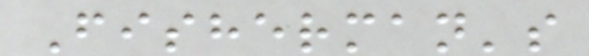Fisherman's
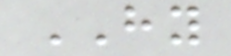HY
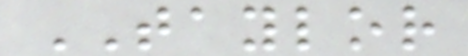TAYLOR
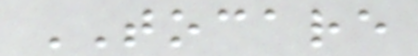TOCARE
